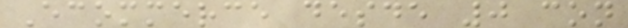Ecommerce desde 0 con
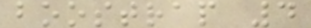boostrap 4
